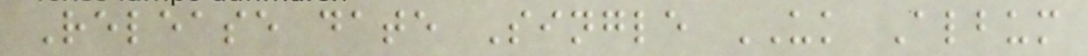Release date Single UK Album
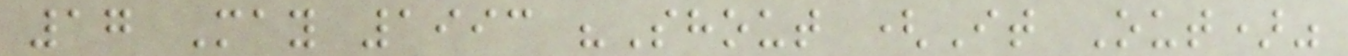17 May 1993 "Shout (It Out)"
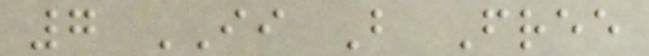7 II B Free
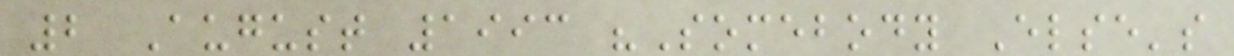2 August 1993 "Somebody Else's
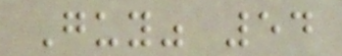Guy" 54
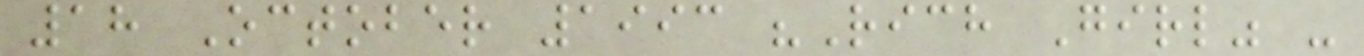18 October 1993 "Rich Girl" -
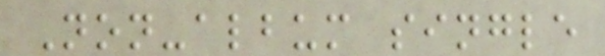Non-album single
